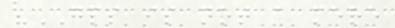"GPS is not a mere
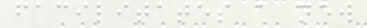facilitates a new
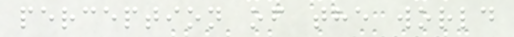perception of the world
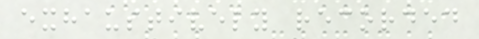exhaustively recorded
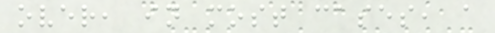over, in most cases, a
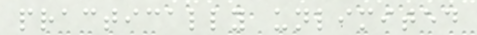practically unlimited
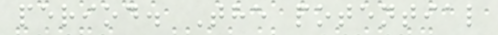period. The potential
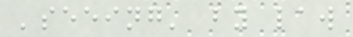'seeing' by law
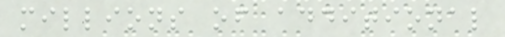millions of additional
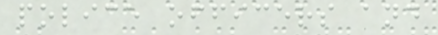police officers and
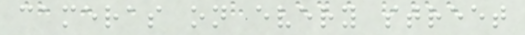cameras on every street
